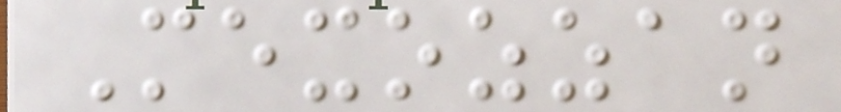Mexozzan
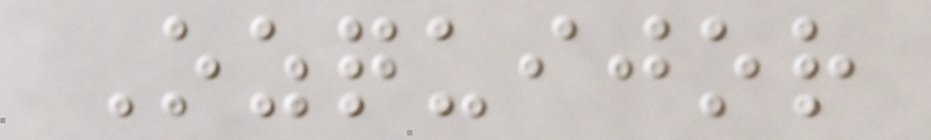Ozquijor
